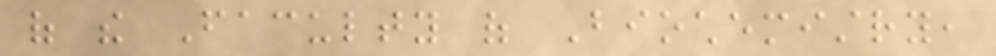of the Faculty of Biochemistry,
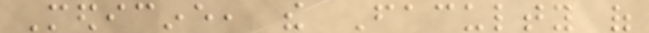Medicine, the Faculty of
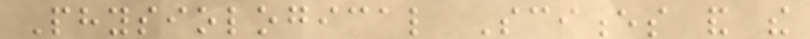Physiological Sciences and the
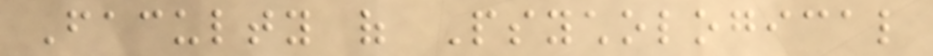Faculty of Psychological
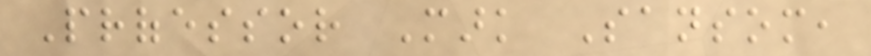Professor Mark Sansom,
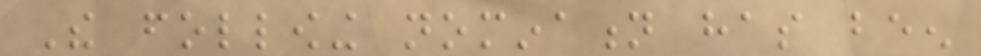The following nomination has been
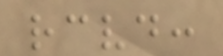received:
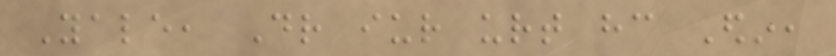Yale, Dr iur urt hc Edin,
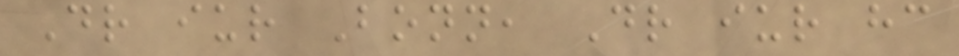Dr iur Bonn, Dr iur hc
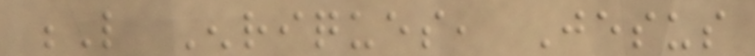L Enriques, Jesus
